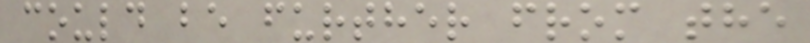could be further from the
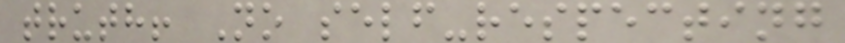truth! No self-respecting
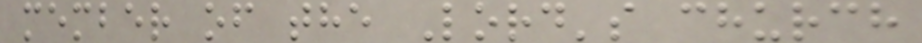member of the Lord's church
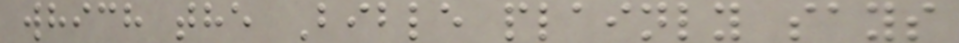which the Bible plainly says
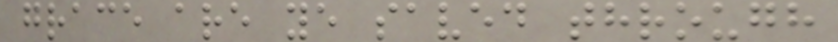grace are ye saved through
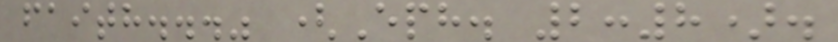faith..." (Eph. 2:8).
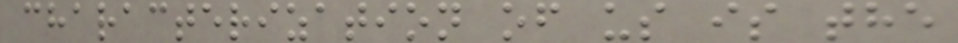characterization of us is the
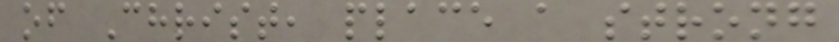of Christ, place a strong
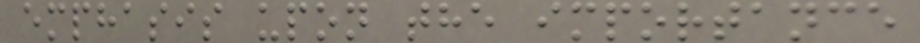emphasis upon the importance
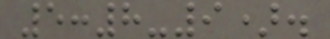5:8-9).
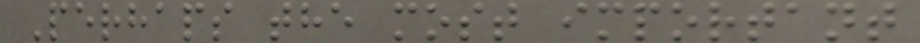Perhaps the most important
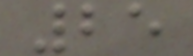25
